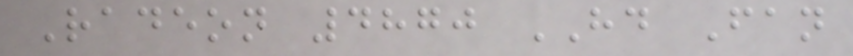Radeon 4870 HD Fan
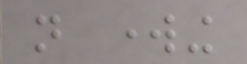not working
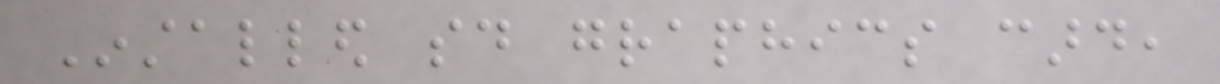Installed said graphics card,
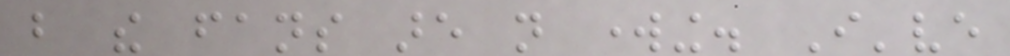but the fans are not working. I've
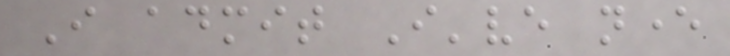I admit I've never
